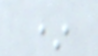*
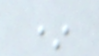*
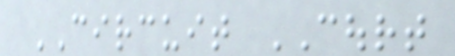CIRCUIT COURT
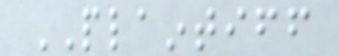PLAINTIFF
